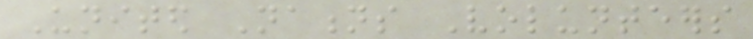United Nations Volunteers
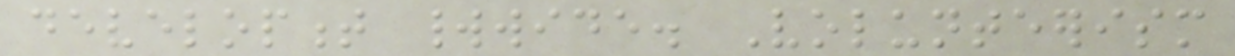development worldwide. Volunteerism
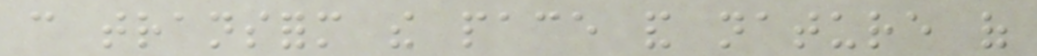can transform the pace and nature of
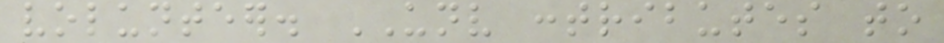volunteer. UNV contributes to
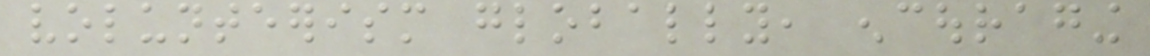volunteerism globally, encouraging
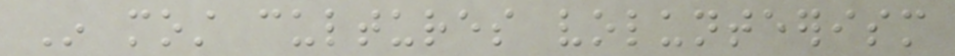In most cultures volunteerism
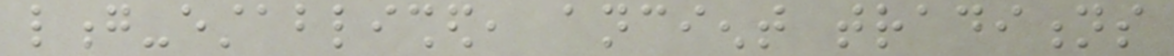long-established, ancient traditions
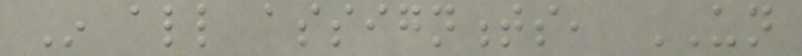In all assignments, UN
